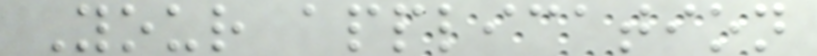Your application
